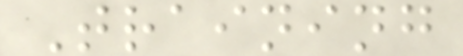Training
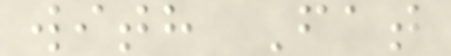with Fat
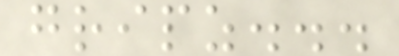gripz...
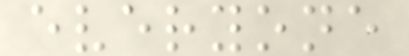everyone
